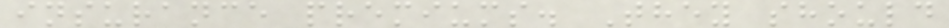insurance premiums. They should
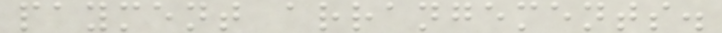payment arrangements.
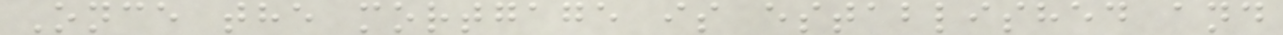Once the mortgage is established and
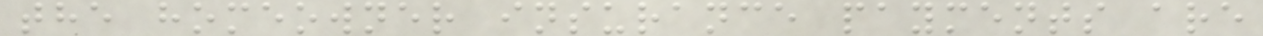the homeowner insurance payments are
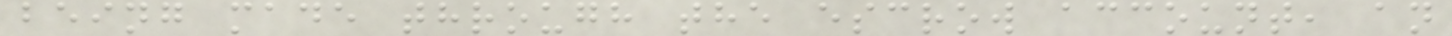being made through the escrow account, an
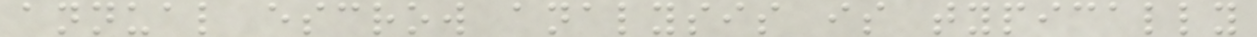annual escrow analysis is typically
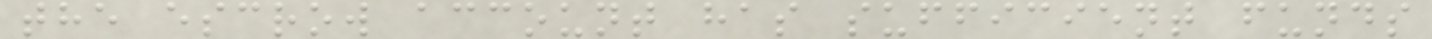the escrow account has sufficient funds
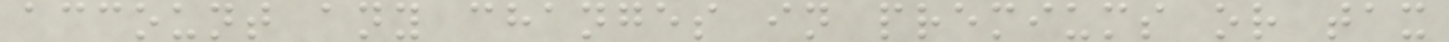account any changes in premiums or tax
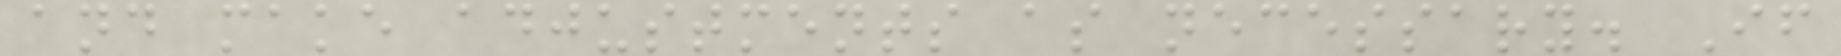and make adjustments as necessary. If
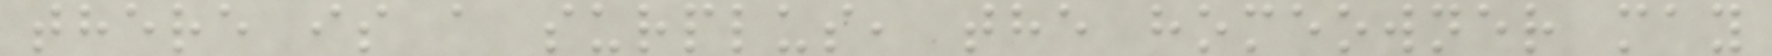there is a surplus, the homeowner may
